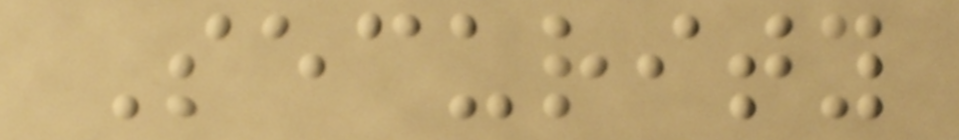Security
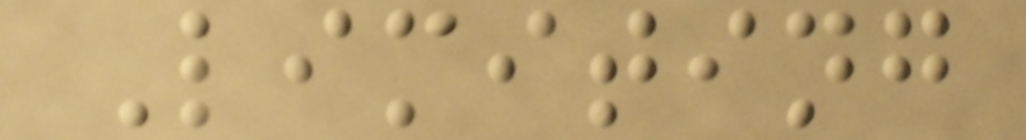Limiting
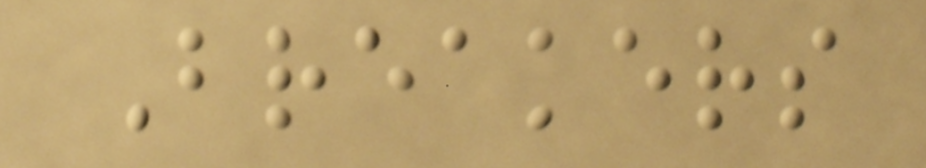Breakers
